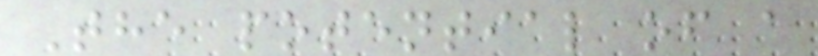The potential of a
